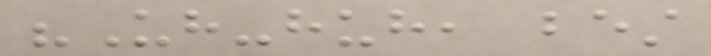"Uh-huh, best
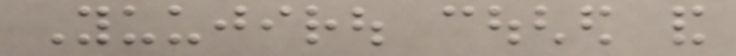Yuujirou coughed and
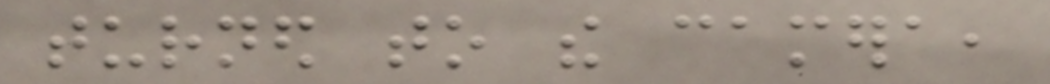turned to the camera,
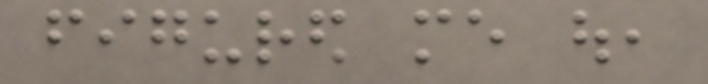figured me out,
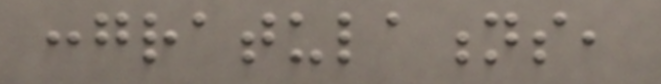congratulations,
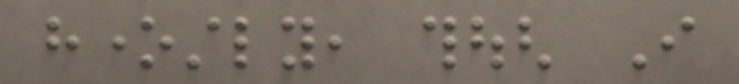honestly, though I
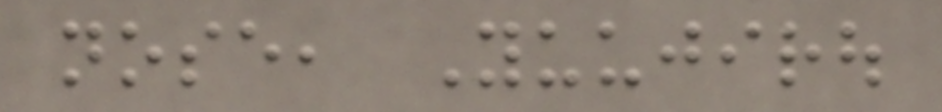nose, Yuujirou
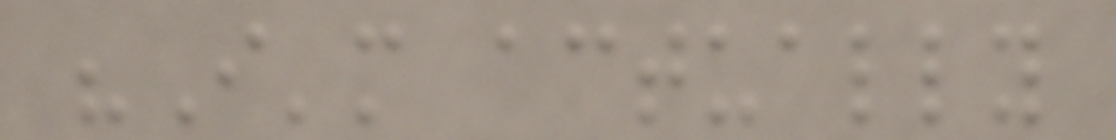"I'm actually
